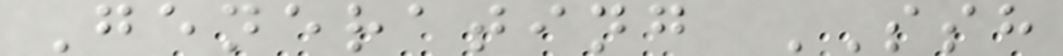Generating SSH
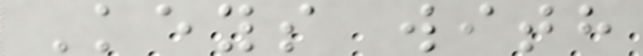Keys with
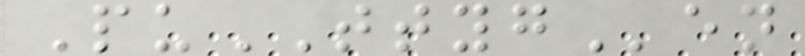PuTTYGen
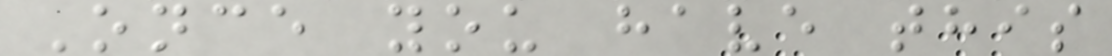Once you have this
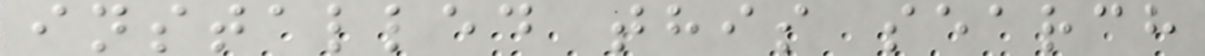installed this search
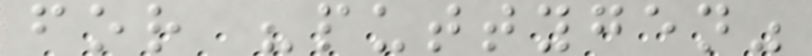for "puttygen"
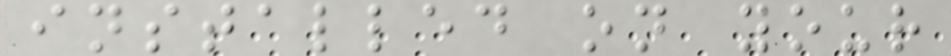installed on your
